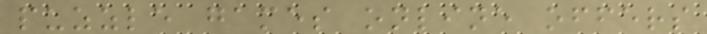puzzle games online offers
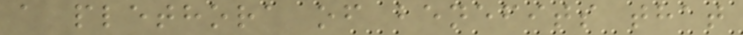a plethora of benefits that
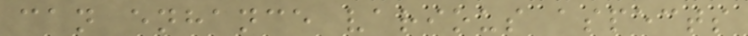can enhance various aspects
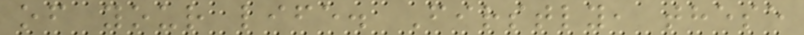of your life. Firstly, these
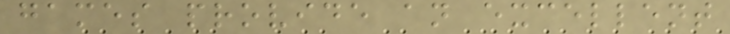games provide an excellent
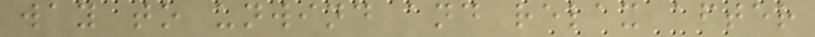way to unwind and relax after
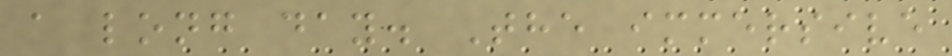a long day. The immersive
